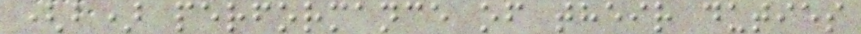(b) performance of their duties
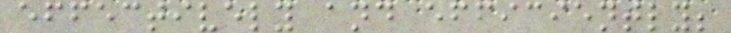effectively and efficiently;
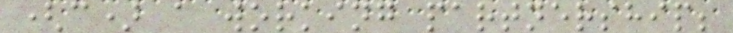(c) a working partnership;
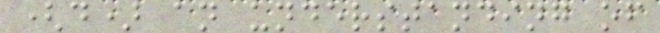(d) an understanding of
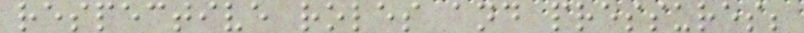respective roles and pressures;
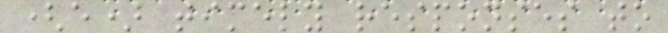(e) timely responses to
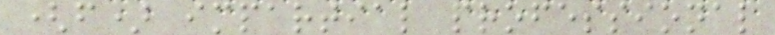(f) impartial professional
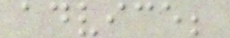advice;
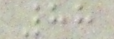88
